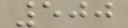500
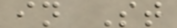in St
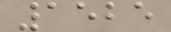1525
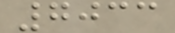7033
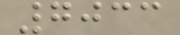7033
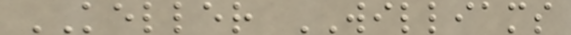KELLER WILLIAMS
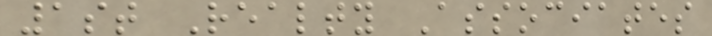1st Realty Associates
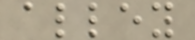alley
